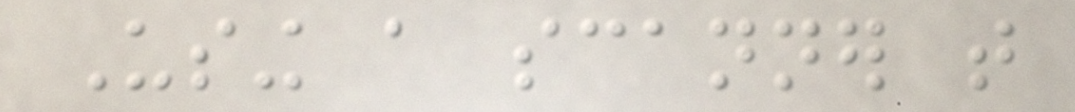Using a scanner that
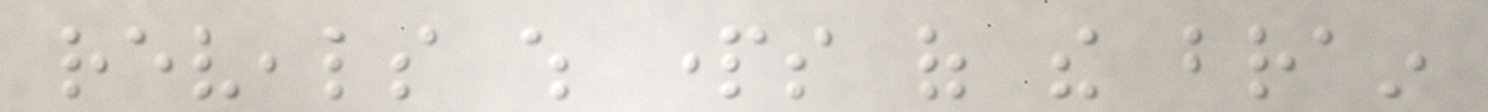reveals which parts of the brain
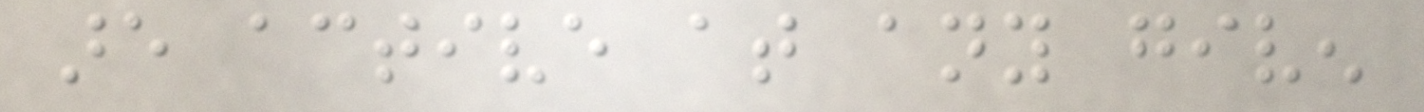are active at any given
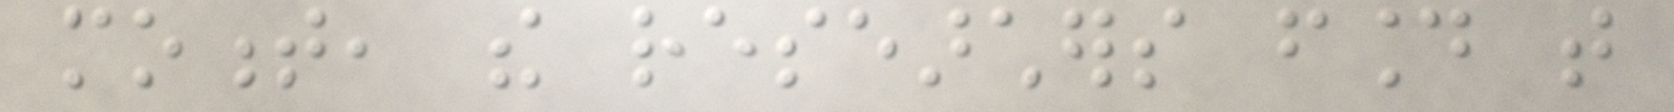moment, the researchers found that
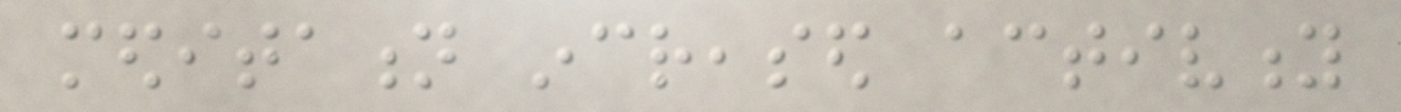meditation increased activity
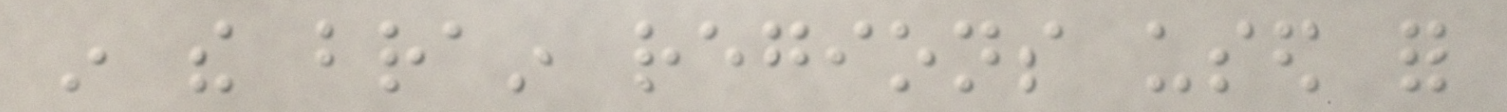in the brain regions used for
